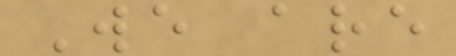We are
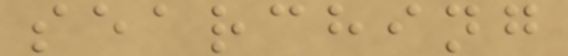searching
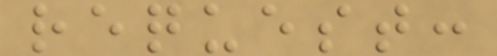request:
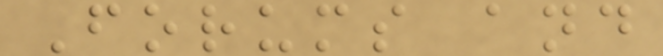Forums and
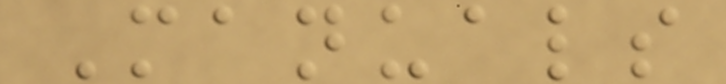Manuals
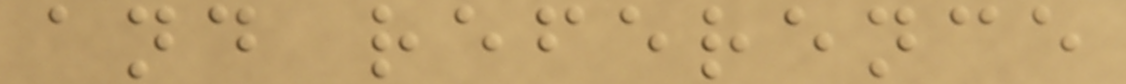and reference
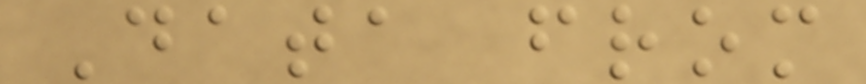Data from
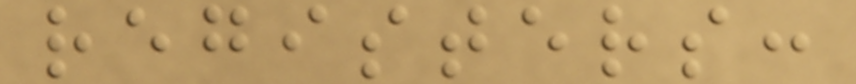registers:
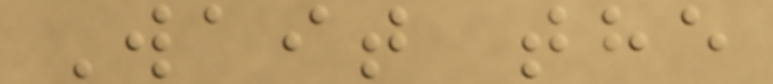Wait the
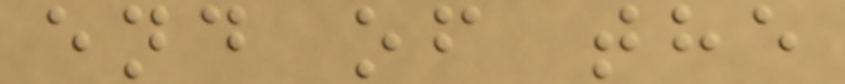end of the
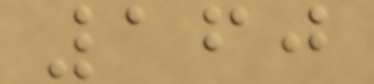160
